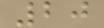20
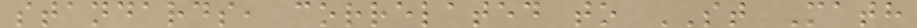standards, correlated to ST Math
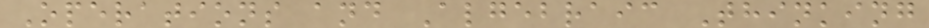Operations and Algebraic Thinking
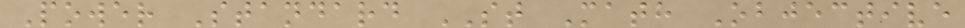Power Standard ST Math Objective
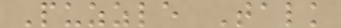Puzzle Talk
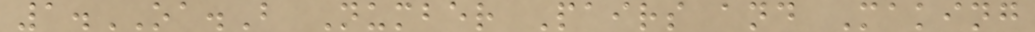1.OA.B Number Pairs and Making
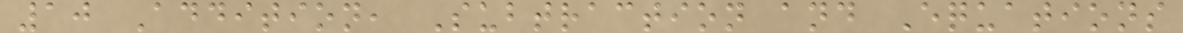10 Addition, Subtraction and Equations
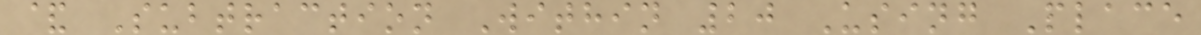& Subtraction Within 20 Using Place
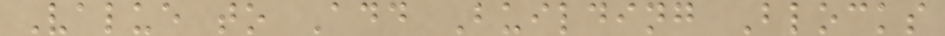Value to Add Building Blocks
